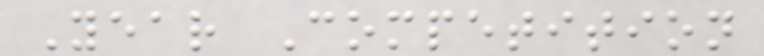Year Competition
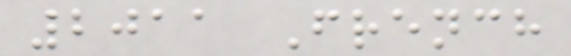2011 French
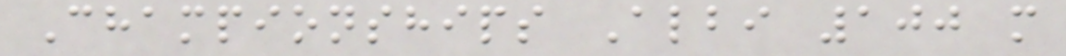Championships Albi 100 m
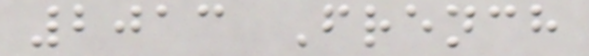2013 French
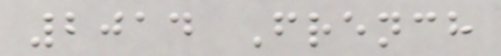2014 French
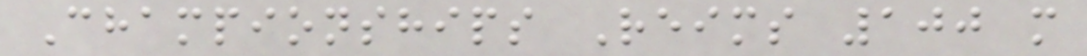Championships Reims 100 m
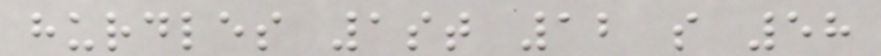hurdles 1st 12 s 58
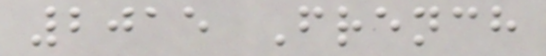2015 French
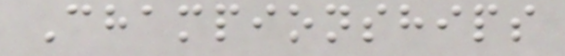Championships
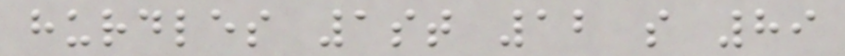hurdles 1st 12 s 89
